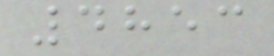4853
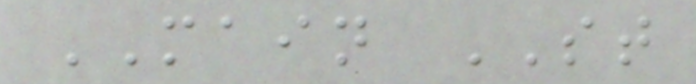MAIN ST
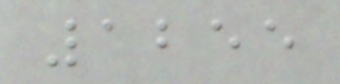1255
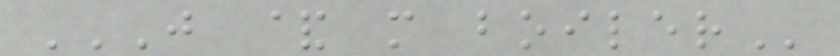J & M BOILER
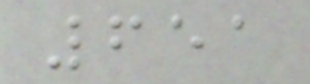651
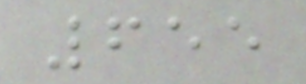655
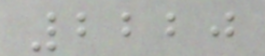2220
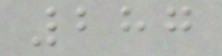287
